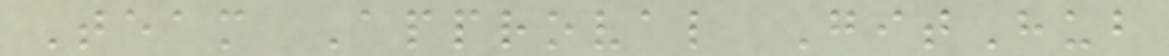Team Approval GitHub
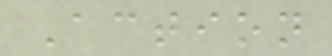Action
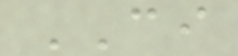CI
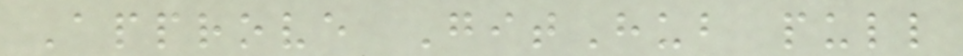Approve GitHub pull
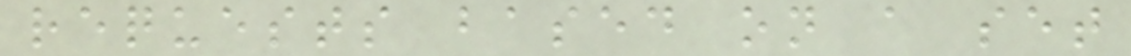requests based on a set
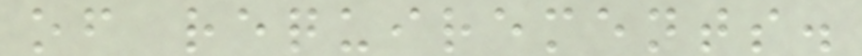of requirements.
